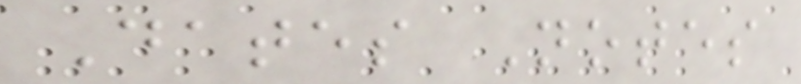Dates Notes
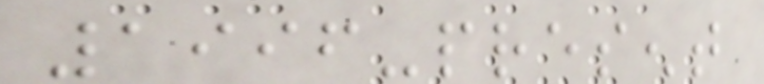1996-present
